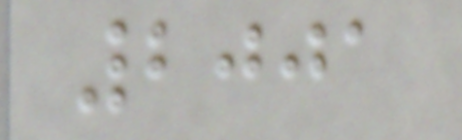2001
